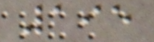195
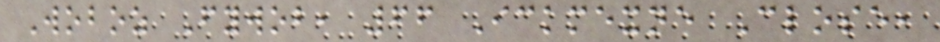Woboz Fywob, 66 Ickmexne Close,
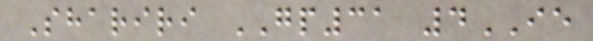Shariri GP31 4IE
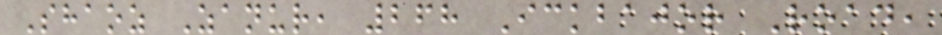Shaoz Zanur, 268 Ickbajor Road,
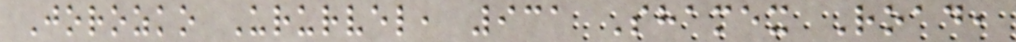Jorozko Ururvel, 931 Shamex Road,
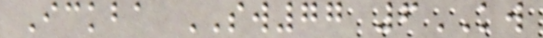Ickba SW77 6KW
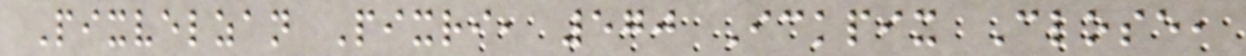Pixvelzan Pixri, 570 Ickpix Close,
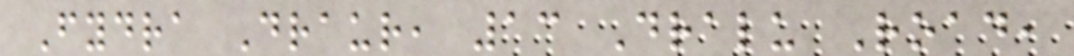Fydra Draur, 13 Dralu Road,
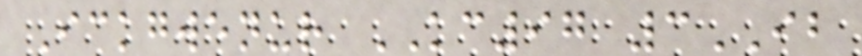Ickgwenur KC97 3IB
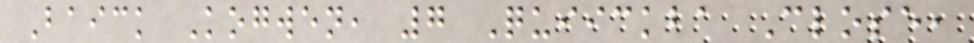Baick Kogwen, 7 Quiickba Close,
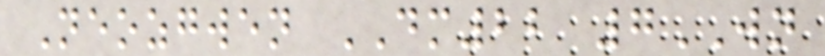Neozgwen DM22 7WN
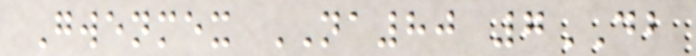Gwenmex NA80 7DB
